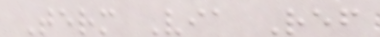Term Via Ref
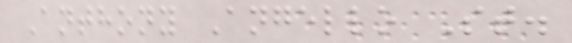Anthony Angello St.
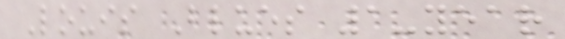Louis Blues 1-year
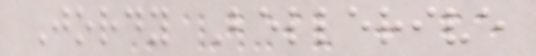Jordy Bellerive
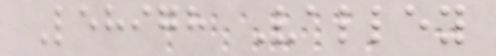Lehigh Valley
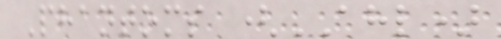Phantoms (AHL)
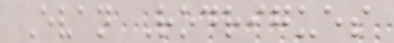Evan Rodrigues
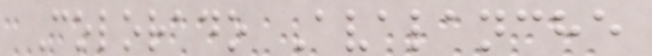Colorado Avalanche
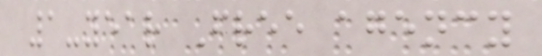1-year Free agency
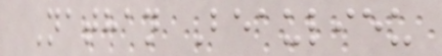Nathan Beaulieu
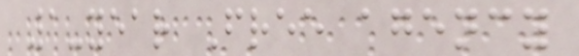1-year Free agency
